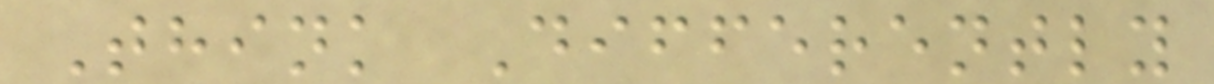Think Differently
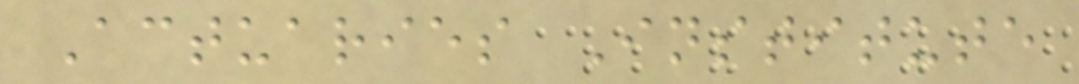Actuaries Institute
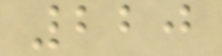220
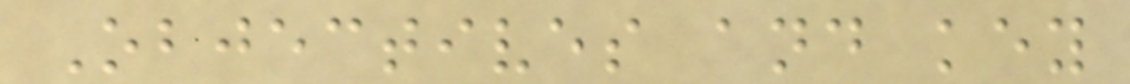Objectives and key
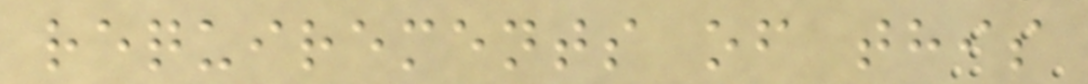requirements of this
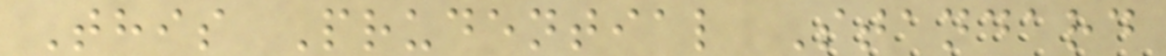This Prudential Standard
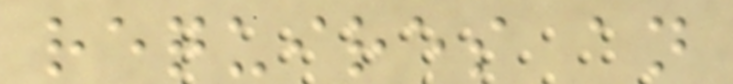requires an
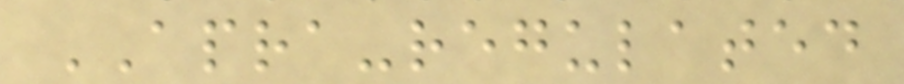APRA-regulated
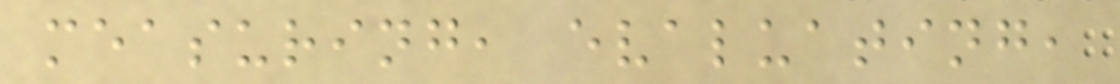measuring, evaluating,
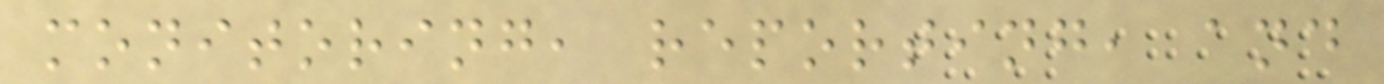monitoring, reporting, and
